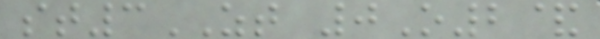st3ZT 0O2&
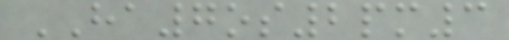HA7os2pm3
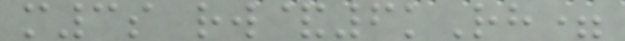m3s rw&6kRh=
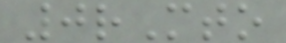0rMto
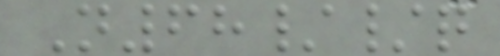N68//q
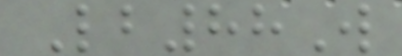Lb88W
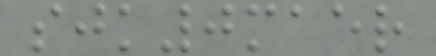sjk0maer
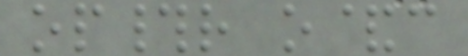op#r o&c
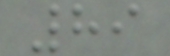89
